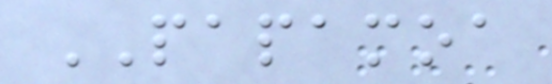PAPAMOA
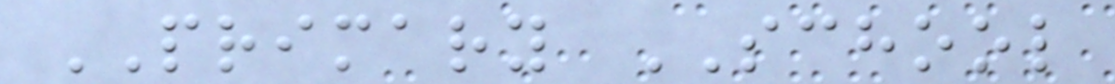PRIMARY SCHOOL
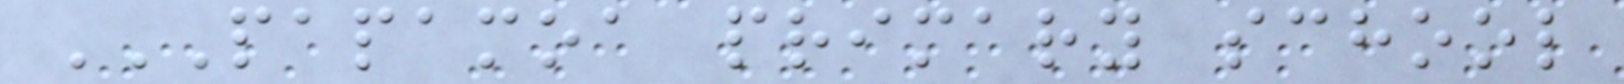PAPAMOA PRIMARY SCHOOL
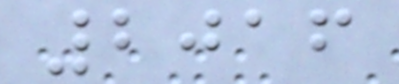2016
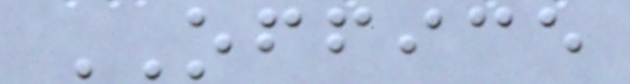OFFICE
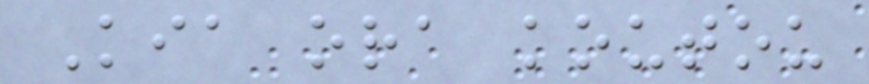Kia ora koutou
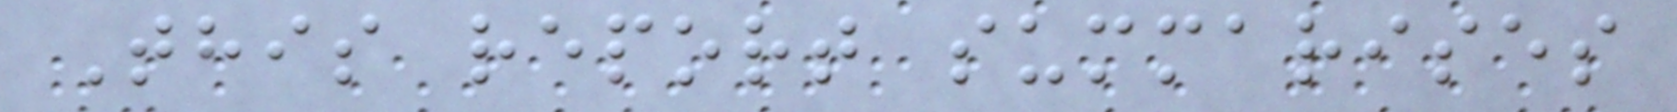This report summarises
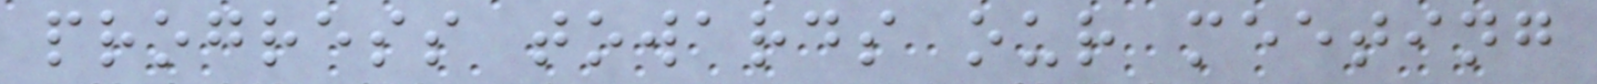progress towards our meeting
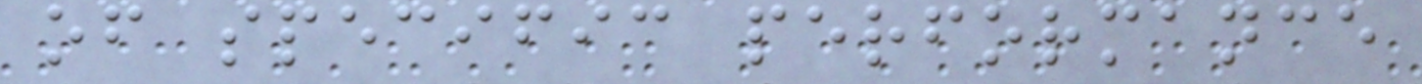of specific performance
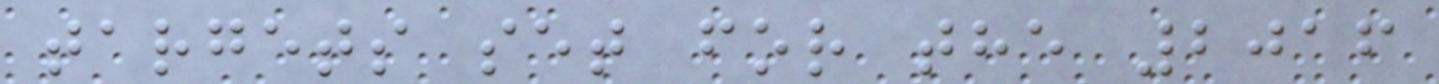targets set for the 2016
